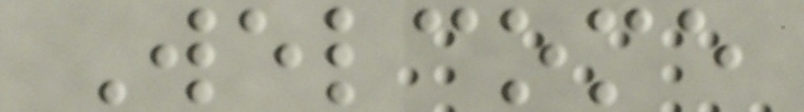Welcome
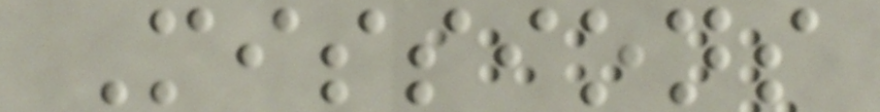Missions
